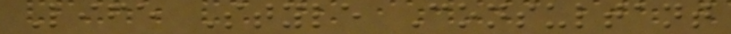Life Style Consultant
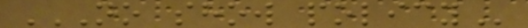NO SHOW POLICY
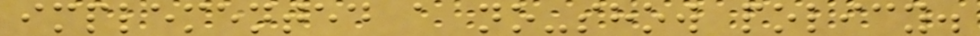implemented a no-show policy.
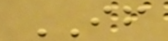IF
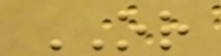OR
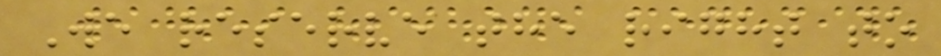We reserve the right to
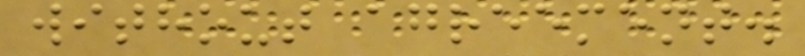without agreement.
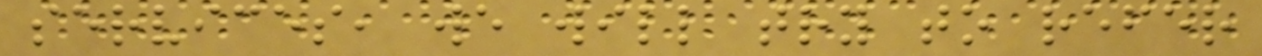services, we will try to refer
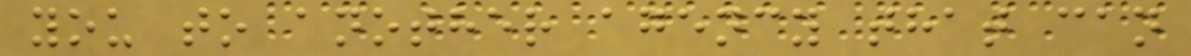you to another agency that can
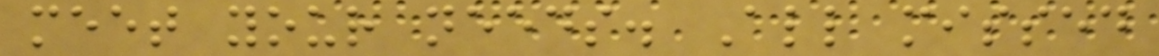meet your needs. All missed
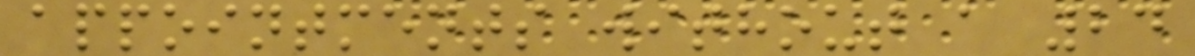appointments without a 24
